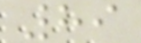89
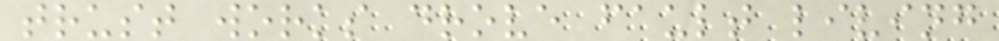trust works drove fault living
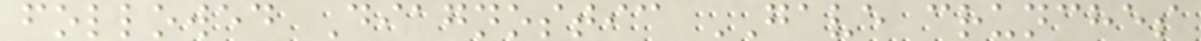followed Diagnostic GAVE crunches
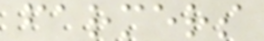farmers
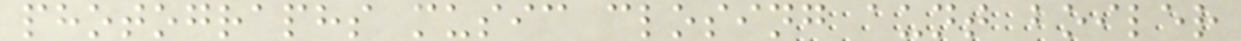photographs music closing aunt boiler
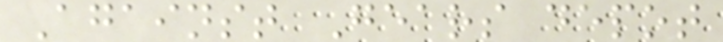Against Gears depot
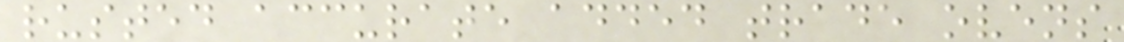rusted accurate added trade ovens
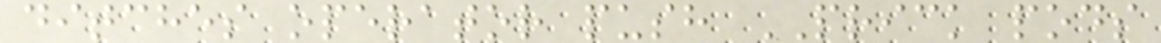ditches operator push PRICK pods
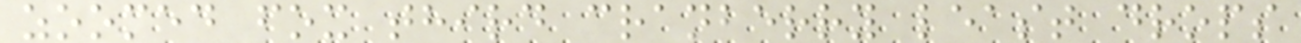zoomed fox third cranberry least drops
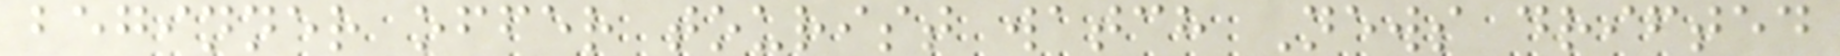beginner offer tourist watch News drifted
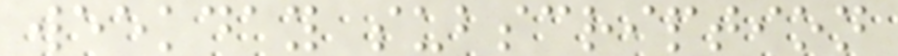weekday subscription
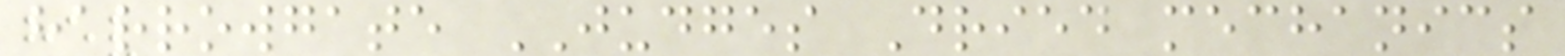harrowgate JUDGES Dried mechanics
